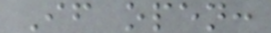If open:
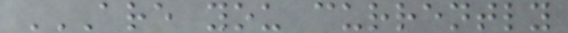ARE YOU CURRENTLY
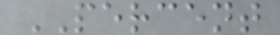PERCENT
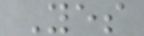Yes
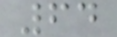64
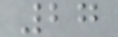27
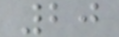20
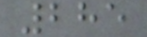285
